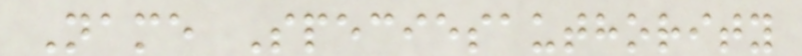Name Speciesauthority
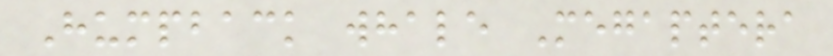Humpback whale Megaptera
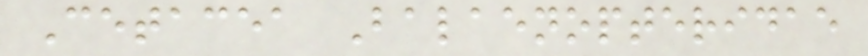Cetacea Balaenopteridae
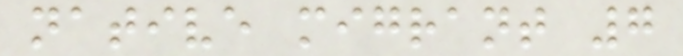native migrant 7
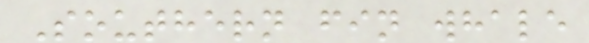Southern fin whale
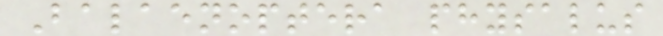Balaenoptera physalus
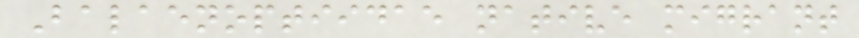Balaenoptiidae native migrant
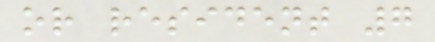or resident 7
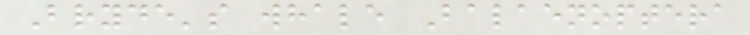Bryde's whale Balaenoptera
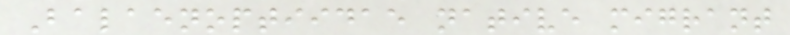Balaenoptiidae native migrant
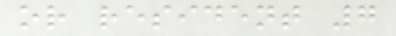or resident 7
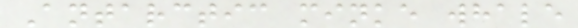Antarctic minke whale
